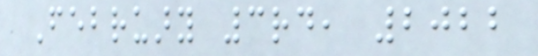February 3rd, 2022
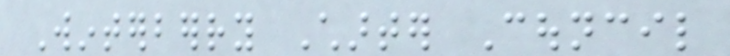Winterberry Charter Council
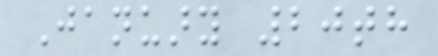January 20th
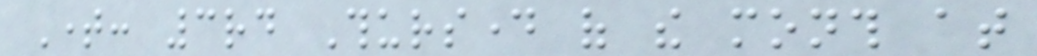Time: 3rd Thursday of the month at
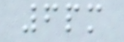6pm
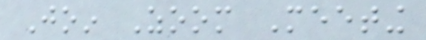Join Zoom Meeting
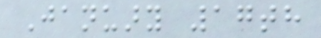January 17th
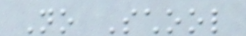No School
